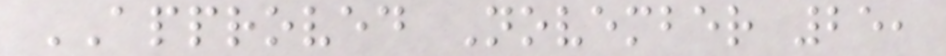APPROVED November 25,
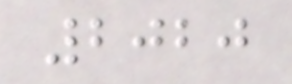2020
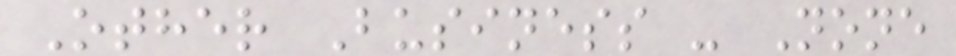Other Business - None
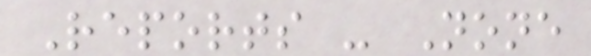Reports - None
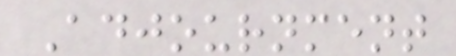Adjournment
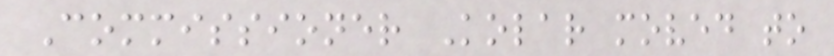Commissioner Kolar moved to
